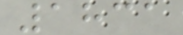1831
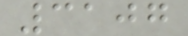3107
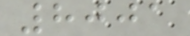8001
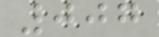007
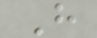H
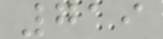719
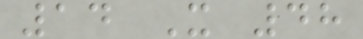14 X 48
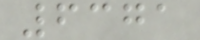6371
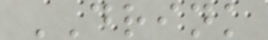DRINK
